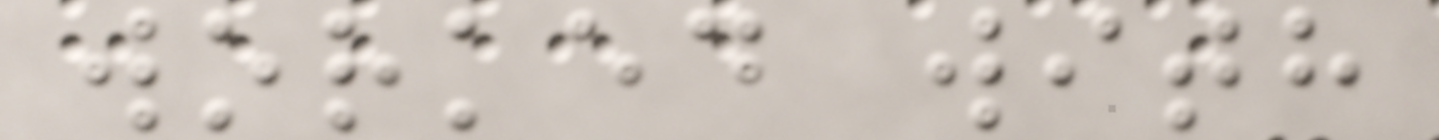worked with
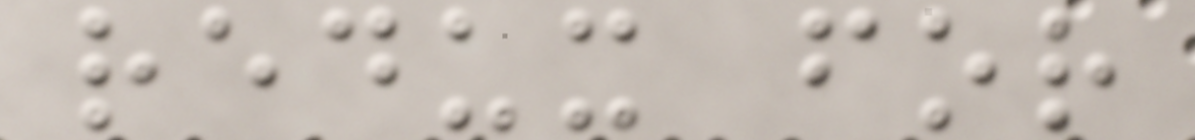redux for
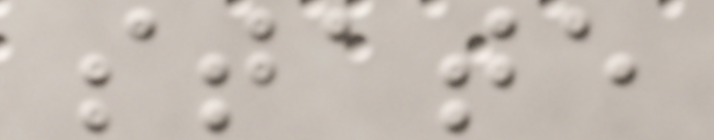state
